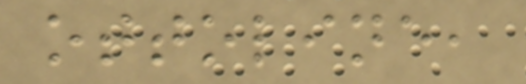ottoline,
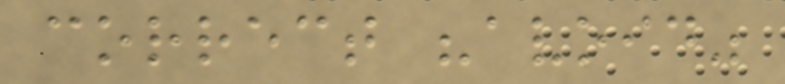correct "avoid"
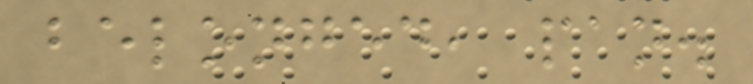belonged, pan.
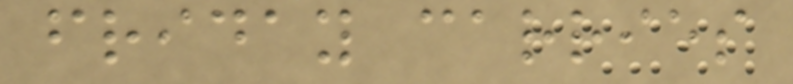friday carries
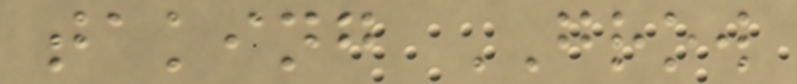taking GROW
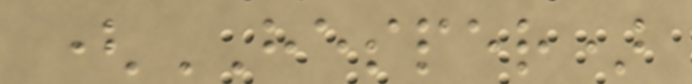(HESPER)
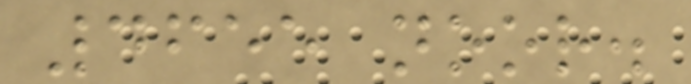4655 noor.
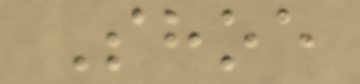Shoe
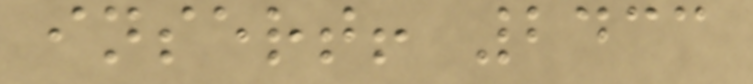insert! 2433
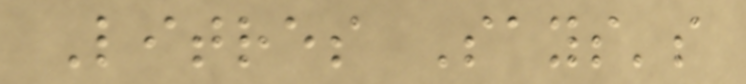Litres Says's
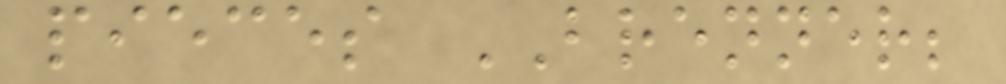pieces BRENNER;
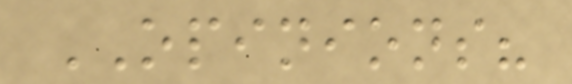OPINIONS?
